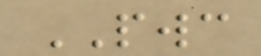PWC
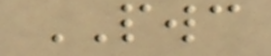PWC
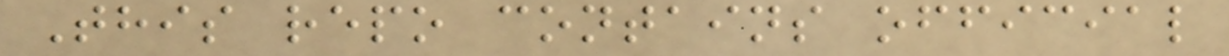This repo contains official
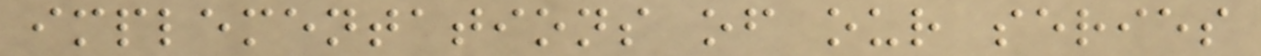implementations of our series
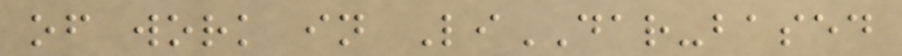of work in LiDAR-based
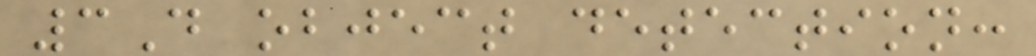3D object detection:
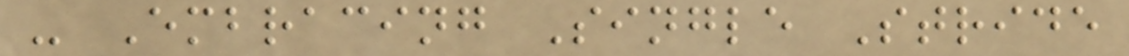- Embracing Single Stride
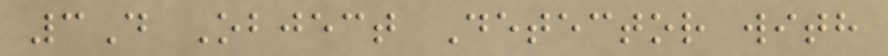3D Object Detector with
